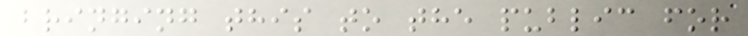bringing this to the public for
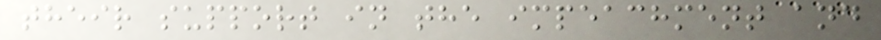their support in the impeachment and
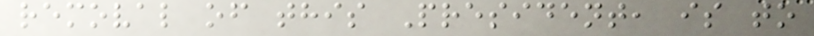removal of this President, is to
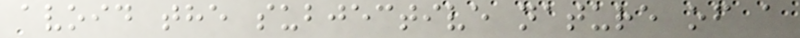avoid the subjective nature of a
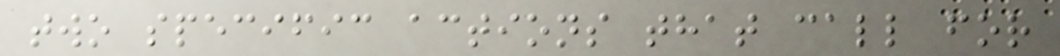two specific actions that call for
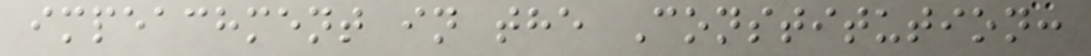impeachment in the Constitution:
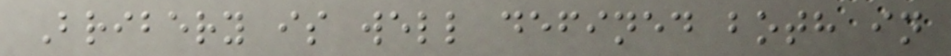Bribery is well defined both in
